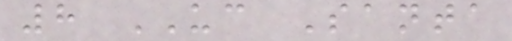8 UC Santa
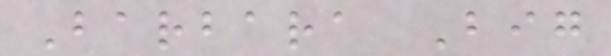Barbara Big
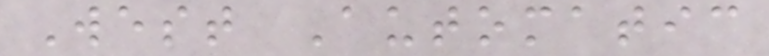West Automatic
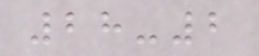28-2
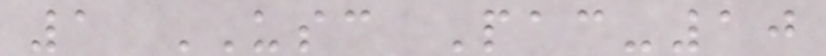1 USC Pac-10
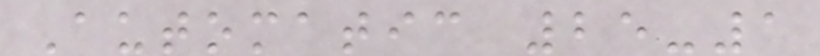Automatic 25-1
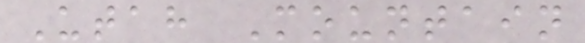Utah Mountain
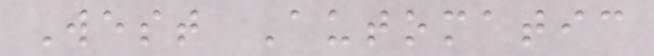West Automatic
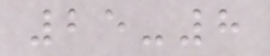25-8
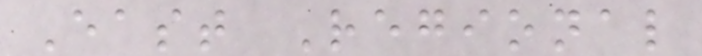East Regional
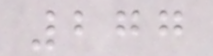277
